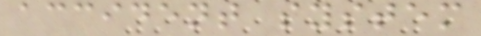accident system
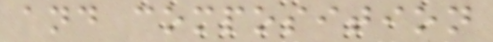and composition
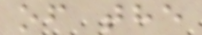of the
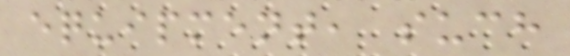equipment, such
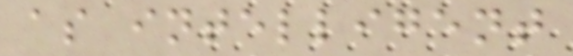as intelligent
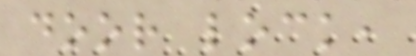door lock,
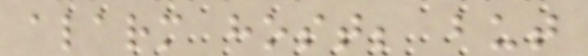alarm host; but
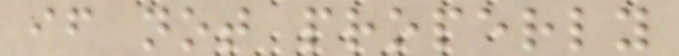if not properly
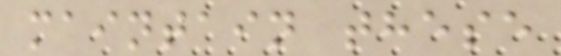maintain these
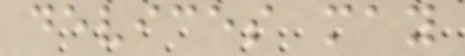devices may
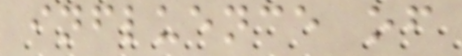influence of
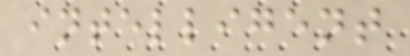intelligent
